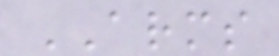ARMS
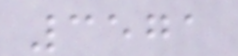3571
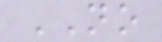NO
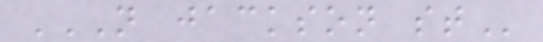N JACKSON ST
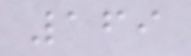169
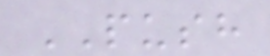PUSH
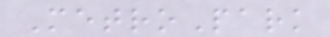MetroPark
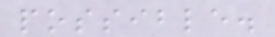possible.
